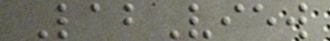LabView
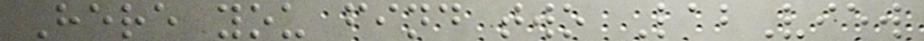Here you find two LabView
